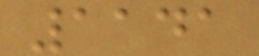1141
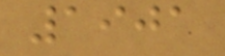1901
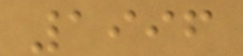1996
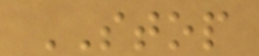STOP
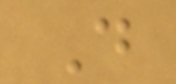D
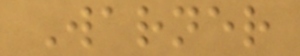Warner
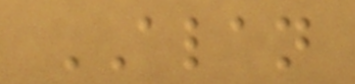ALAN
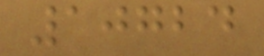10724
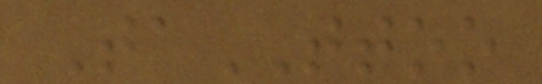TaTTOO
